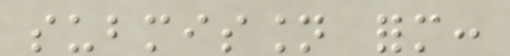submission form:
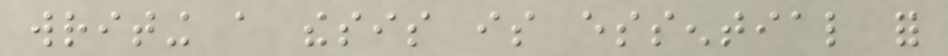writing a thesis is essential for
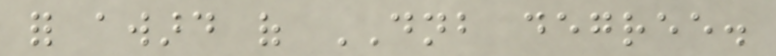for award of DNB degree.
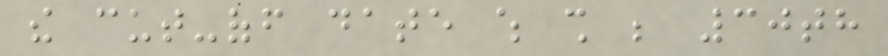the cut-off date which shall be 30th
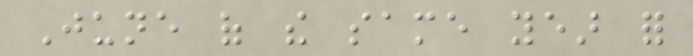June of the same year for
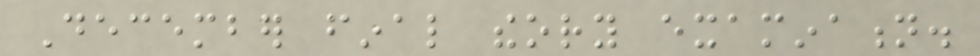December final theory examination.
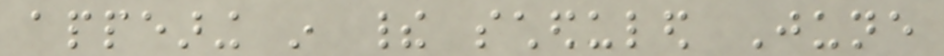appearing in their scheduled June
